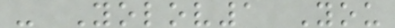- Yolov1 You
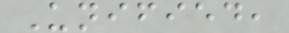Unified,
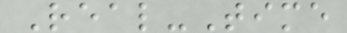Real-Time
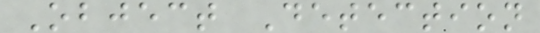Object Detection
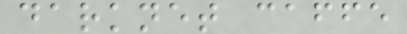darknet caffe
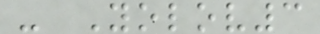- Yolov3
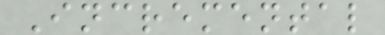Incremental
